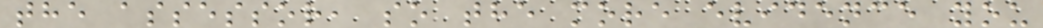the assessor, so the more evidence you
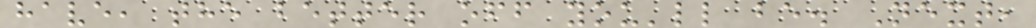have, the better off you'll be. Next,
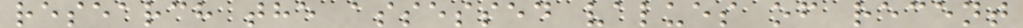research the assessed values of recent
